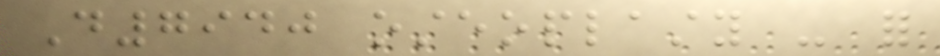D7940 osteoplasty - for
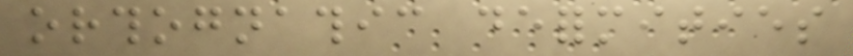orthognathic deformities
